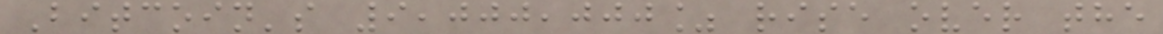Bitcoin's 9,000,000% rise over the
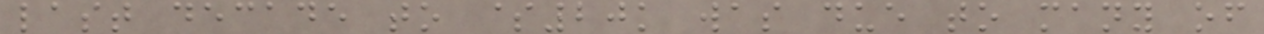last decade to $20k was due to many of
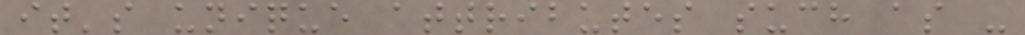it's unique attributes such as -
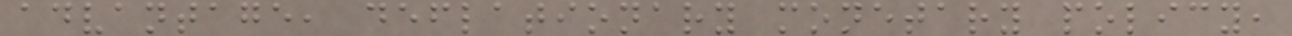advantage, deflationary monetary policy,
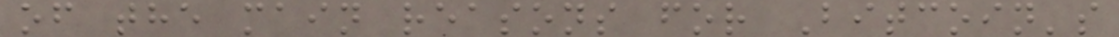of the main reasons for Bitcoin's
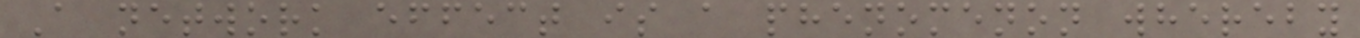A network effect is a phenomenon whereby
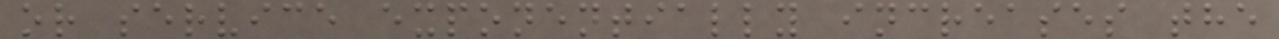or service exponentially increases the
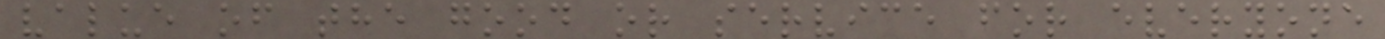value of the good or service for everyone
